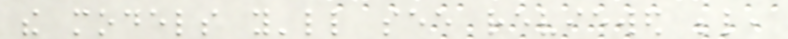the models you'll see reviewed below,
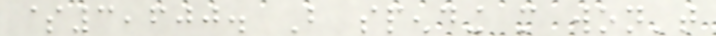$3,600. But spending more won't
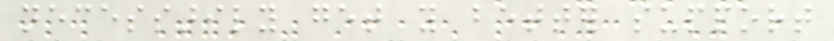necessarily get you better support
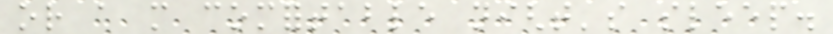or a more comfortable night's sleep.
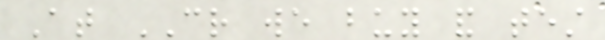At CR we buy and test
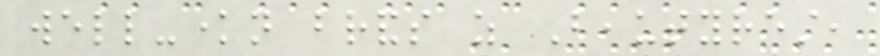well-known brands as Beautyrest,
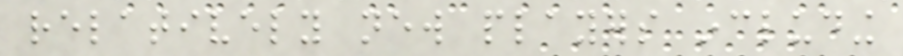relatively new players including
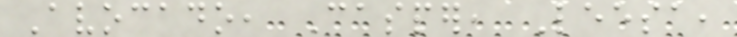Avocado, Casper, Leesa,
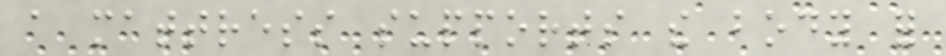a mattress supports the body for
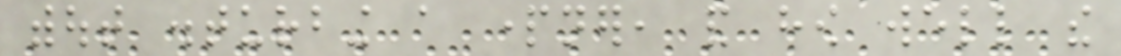without disturbing a partner, and how well the
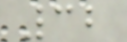32
